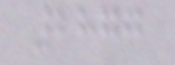2877
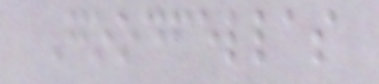Goodfellas
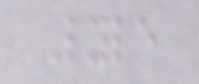Lyle
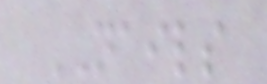NAILS
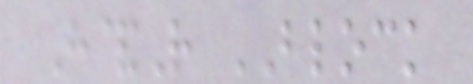H&R BLOCK
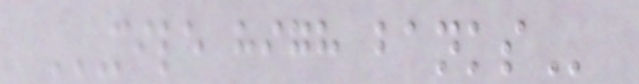MILE HIGH BANKS
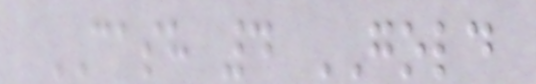CASH 4 GOLD
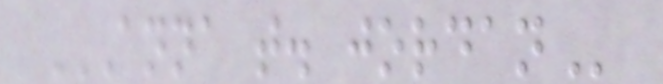ANNA T. JORDAN
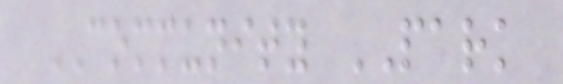COMMUNITY PARK
